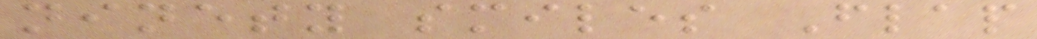ninety smiles Flap
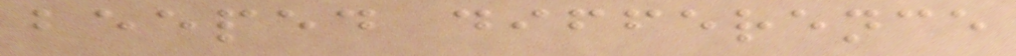beeped difference
